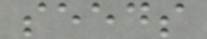seeds
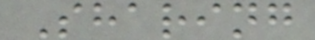Sharing
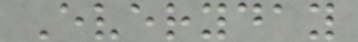Everyday
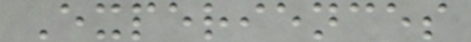Experiences
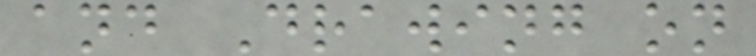and Drawing on
